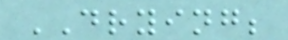DRYING;
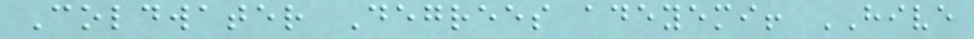Coldwater Degrees adeyemi! HIVE
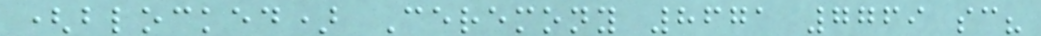(blocked) Ceremony 8671 7769 sc?
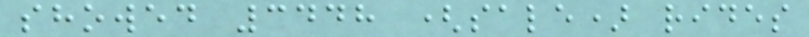showed 3448 (sale) rides
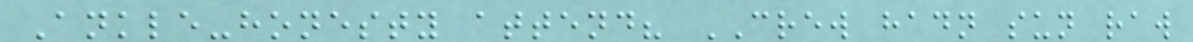Ankle-honesty attend? CREW hadn sun raw
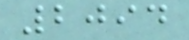2094
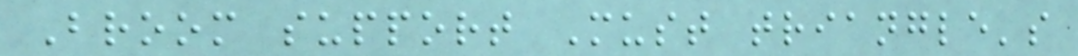Broom support Must triangle's
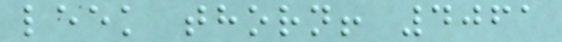leek thorn! 4061
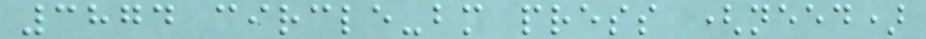3874 circle-bm press (need)
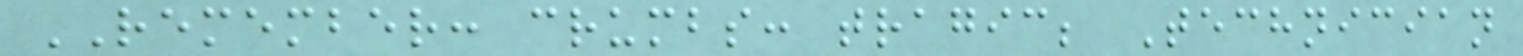REMEMBER: crumbs: tragic; Technician
